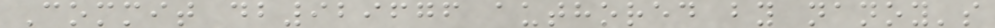Commit db929676 authored by nanoy's
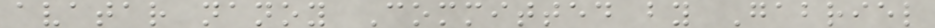avatar nanoy Committed by Gabriel
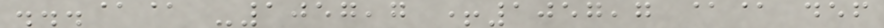...@@ -1057,7 +1057,7 @@ def
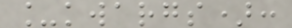_kwargs):
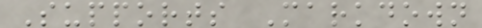Supports Markdown
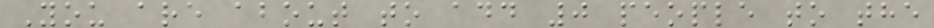You are about to add 0 people to the
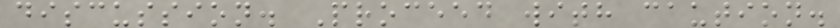discussion. Proceed with caution.
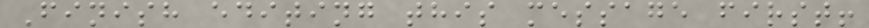Finish editing this message first!
